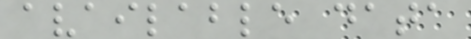available data
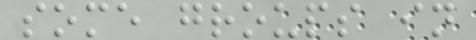some groups in
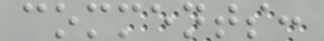comments:
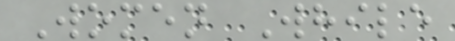Women While
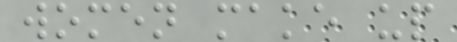women make up
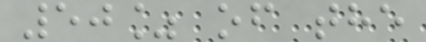50% of the
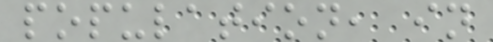population, in
